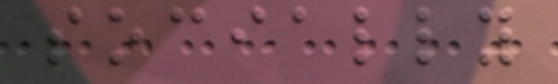socially
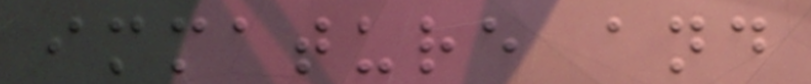immature and
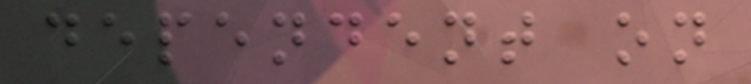dependent on
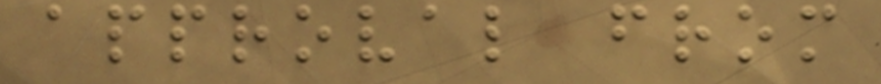approval from
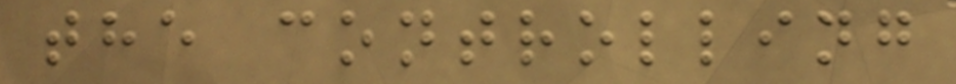the controlling
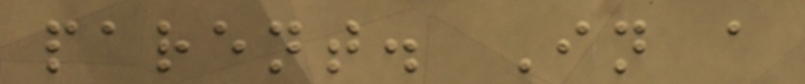parent. In a
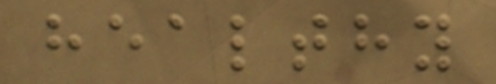healthy
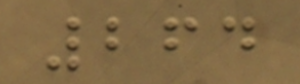264
